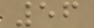56
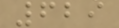629
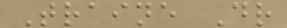Traine Dr
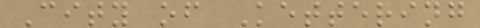City of Kettering
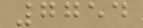7754
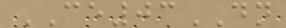CE03DN
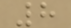8
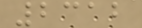2312
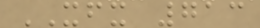XFX 713
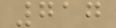717
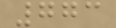773
